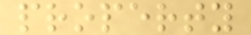property
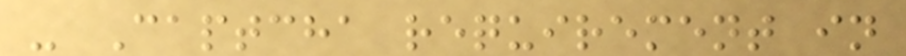- Captcha requirement in
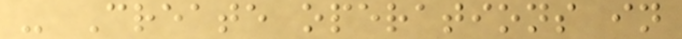- Create operations in
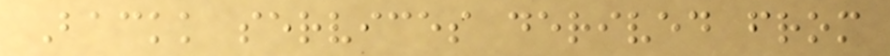Backk services derived from
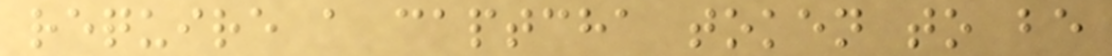require a captcha token to be
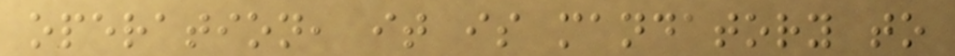operation, it is mandatory to
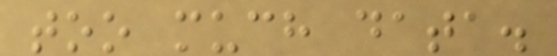too much data.
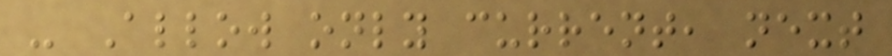- Allow only current, next
